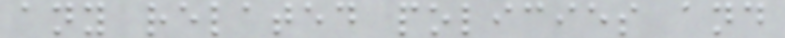any related policies and
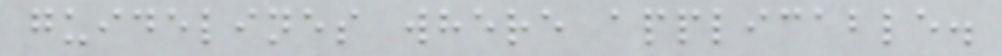guidelines where applicable.
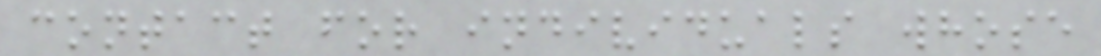contact for individuals whose
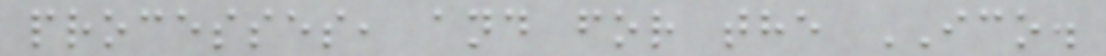processes, and for the ICO.
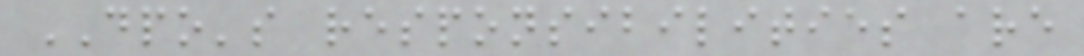DPO's responsibilities are
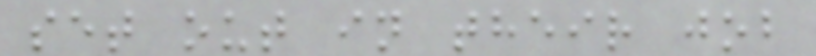set out in their job
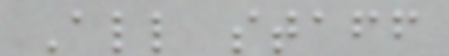All staff
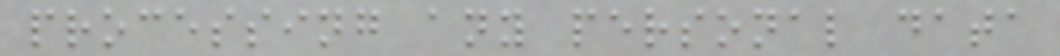processing any personal data
